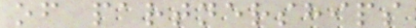of partnerships
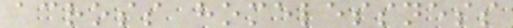across homelessness
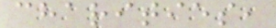charities,
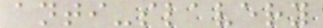anti-slavery
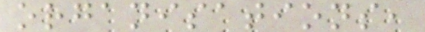organisations,
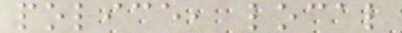police, local
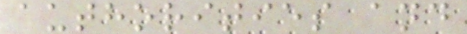authorities and
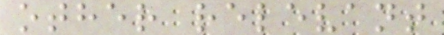other relevant
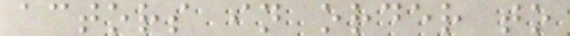actors in order to
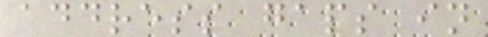address gaps in
